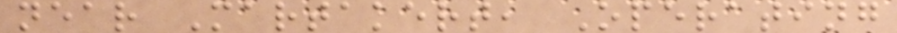near Martakert, Operating
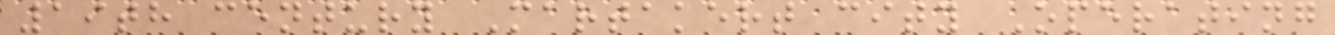19th century Martakert city Operating
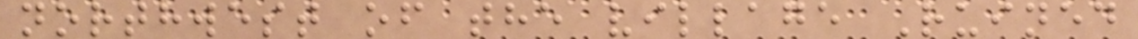northwest of the village Ruined
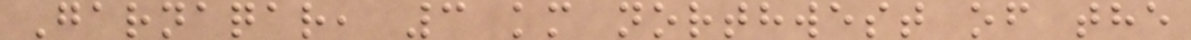Garnaqar, 3 km northwest of the
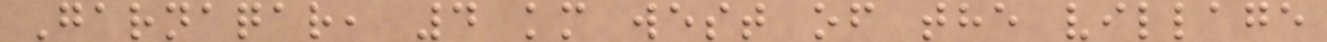Garnaqar, 4 km west of the village
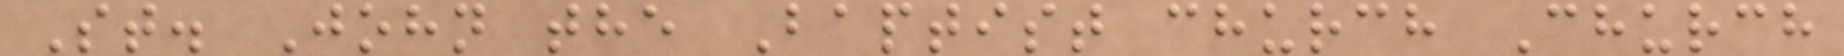St. John the Baptist church Church
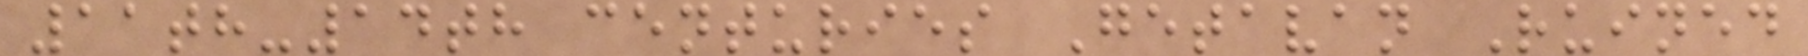11th-14th centuries Getavan Ruined
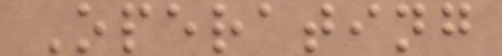Operating
